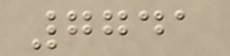7741
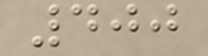400
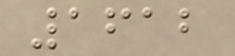1612
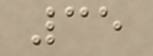35
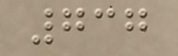737
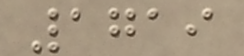1719
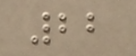22
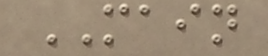MAIN
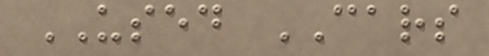USED CARS
